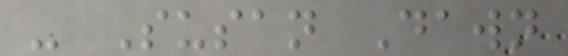- Susan Dawn
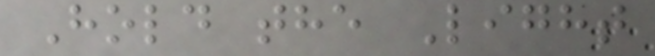Hold the Light
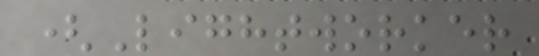(Lightworker
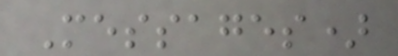Messages)
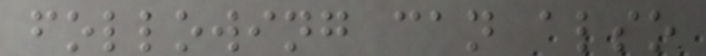following can also
